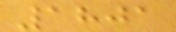1801
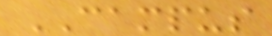CAMPUS
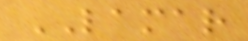LAMAR
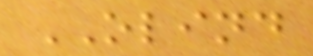OLIND
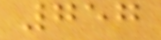757
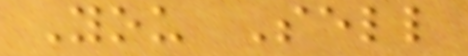You Sell
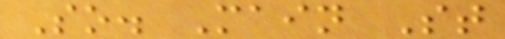So. Main St
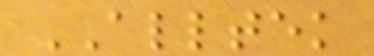ALLTEK
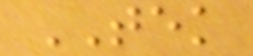TEK
